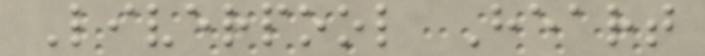Liverpool Heart
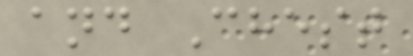and Chest
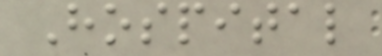Hospital
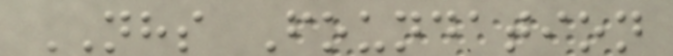NHS Foundation
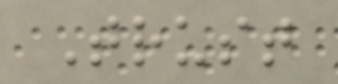Trust
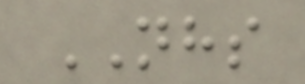NHS
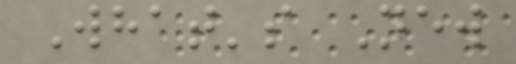What's New
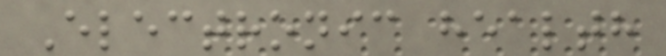Electronic health
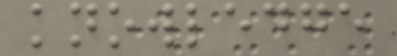knowledge
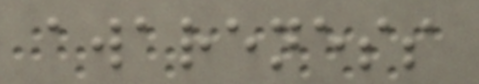awareness
